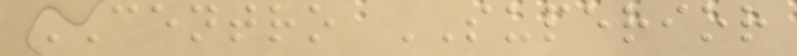CENTRO SUPERIOR
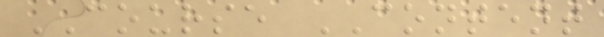COURSE CONTENT
